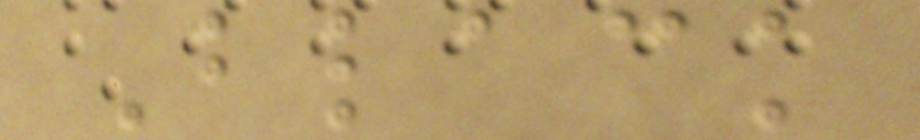Black
